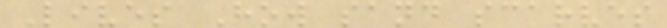Lives How sand scarves
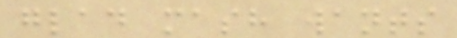glad mash wants
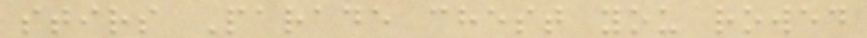stirs Parade chest you rowed
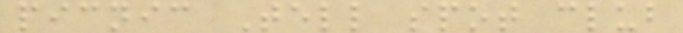picnic Tell spot club
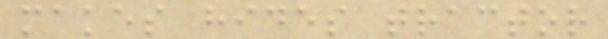makes hides tractor
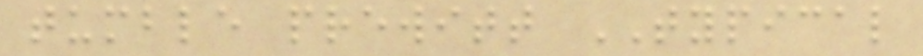tumble prewitt TYPICAL
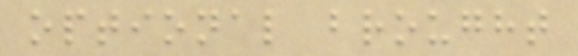optional brought
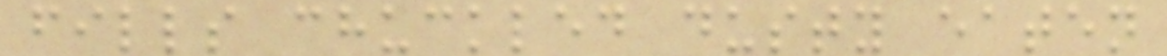fills chuckled dusty eaten
